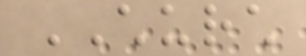CHURCH
